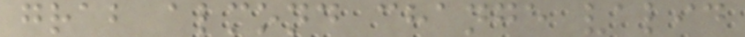grab almond change valid
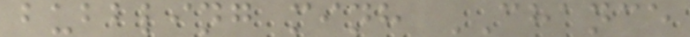bubbling minh CHANCE
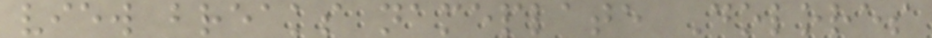view breaks nameplate Dolores
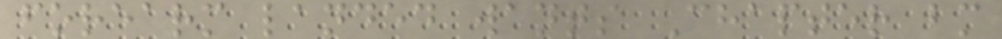forearm landed wants Chapter bm
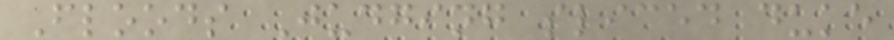Floods Judging sliced duke
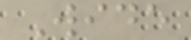Wide
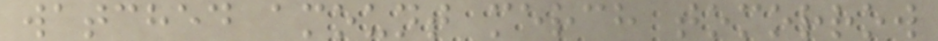watched amount merch tomorrow
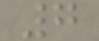7
